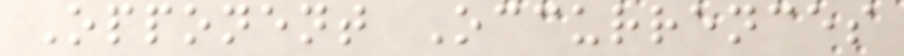Opponent Occurrences
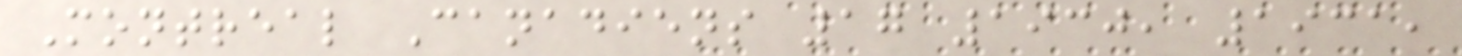Montreal Canadiens 17 1930, 1931,
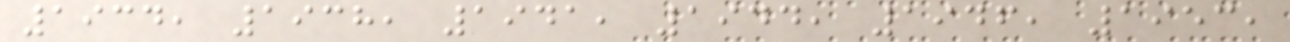1934, 1938, 1941, 1944, 1946, 1953,
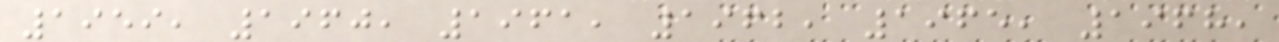1959, 1960, 1961, 1962, 1965, 1968,
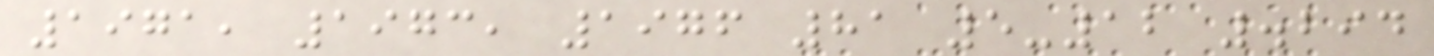1971, 1973, 1976 81 5-12 .294
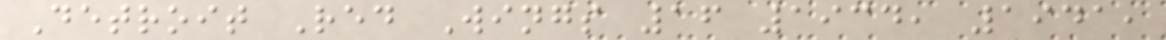Detroit Red Wings 16 1934, 1941,
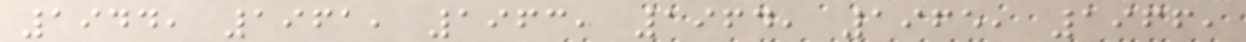1944, 1961, 1963, 1964, 1965, 1966,
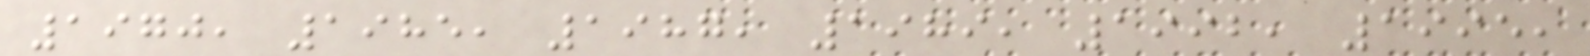1970, 1985, 1987, 1989, 1992, 1995,
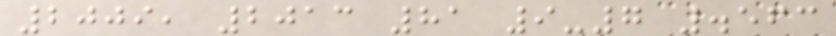2009, 2013 81 9-7 .563
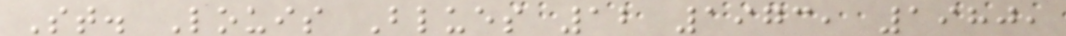St. Louis Blues 12 1973, 1980,
